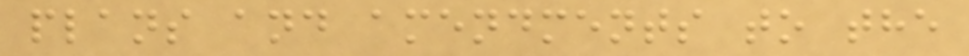plans and amendments to the
